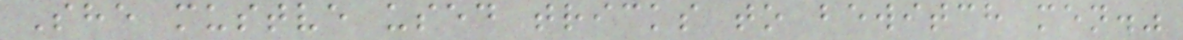She mustve used tricks to bewitch men."
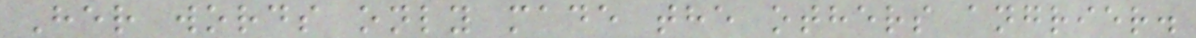Her words only made the others angrier.
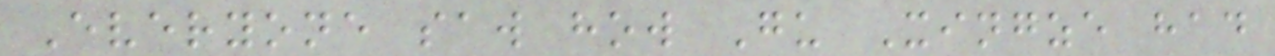Everyone saw how Gu Xingze had
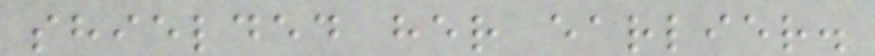shielded her earlier.
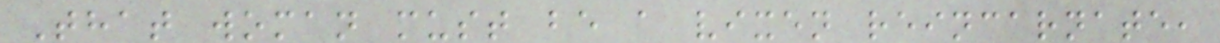That woman must be a vixen reincarnate,
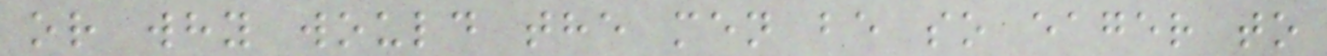or why would the men be so eager to
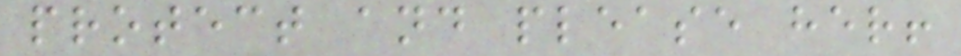protect and please her!
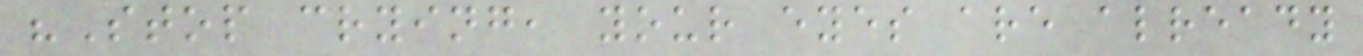"Stop crying, your eyes are already
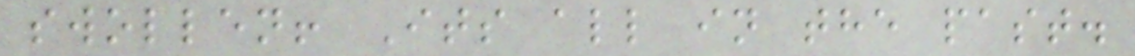swollen! Its all in the past.
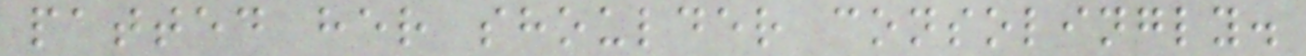patted her shoulder consolingly.
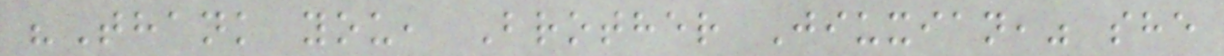"Thank you, Brother Jiuxian," she
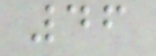46
